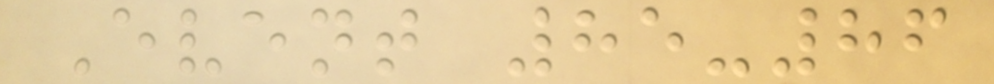Event 85-86
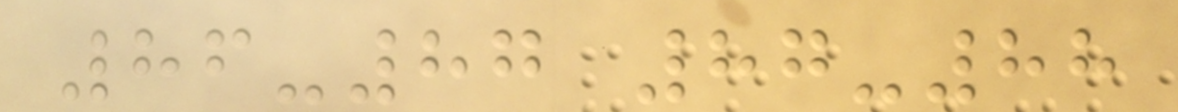86-87 87-88
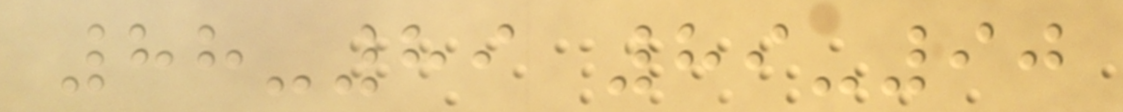88-89 89-90
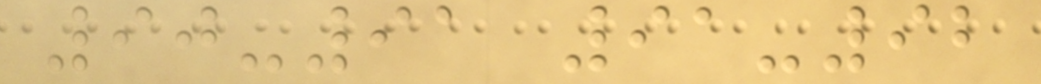90-91 91-92
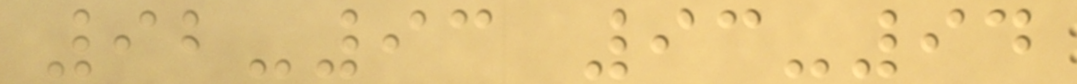92-93 93-94
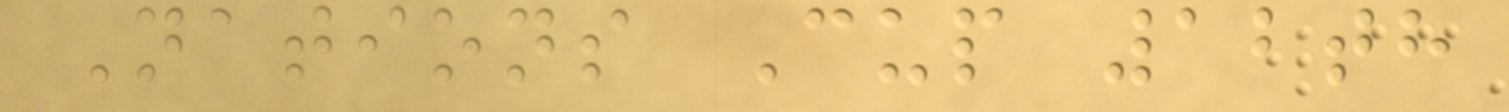Nations Cup 12th
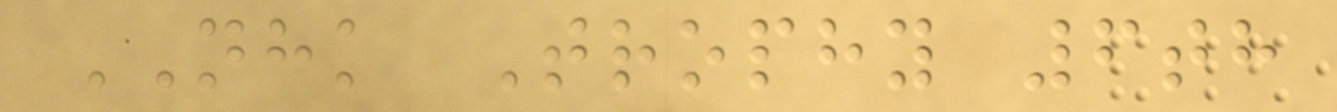NHK Trophy 6th
